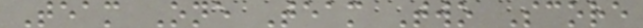Team One Team Two Score
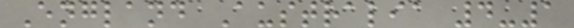England Australia 4-1
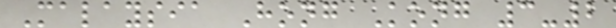Malaysia Hong Kong 3-2
